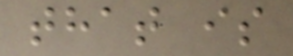that is
